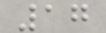17
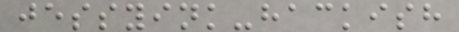jessyink-hackish
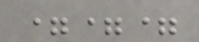===
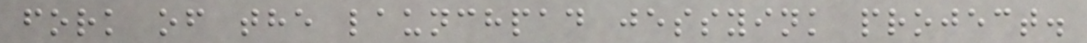fork of the launchpad jessyink project.
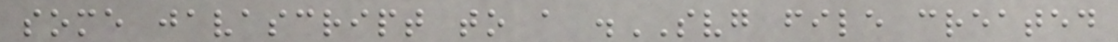some javascript to a .SVG file created
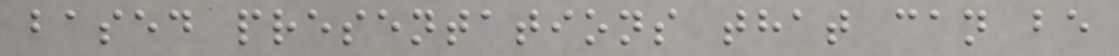based presentations that can be
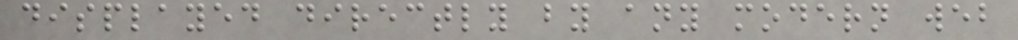displayed directly by any modern web
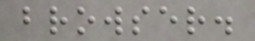browser.
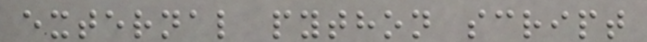external python script
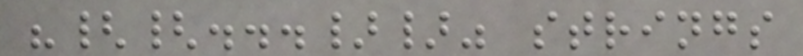"{{...}}" strings
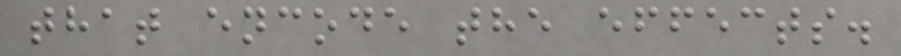that encode the effects.
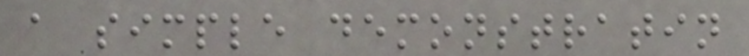a simple demonstratin
